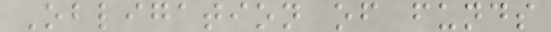Obligation of funds
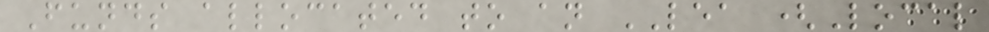Funds allocated to an LEA (Local
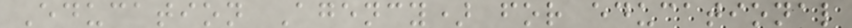Education Agency) for educational
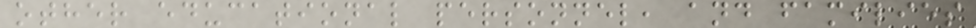other educational personnel, and families
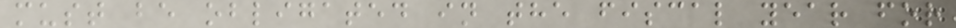must be obligated in the fiscal year for
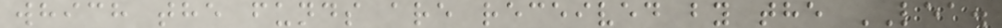which the funds are received by the LEA.
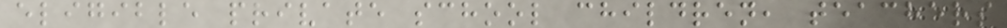eligible private school children, teachers
